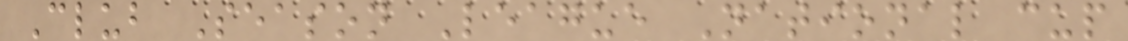Club Season League National cup
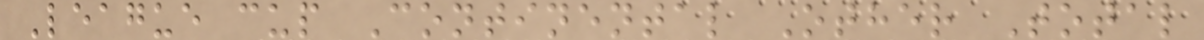League cup Continental Other Total
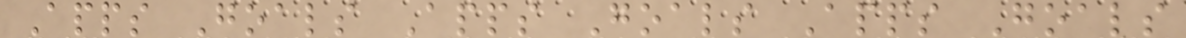Apps Goals Apps Goals Apps Goals
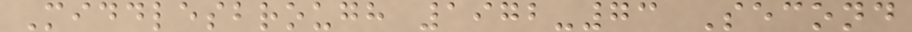Middlesbrough 1972-73 Second
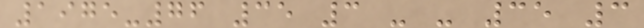1975-76 35 3 - - 35 3
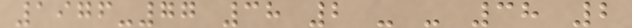1976-77 38 2 - - 38 2
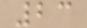23
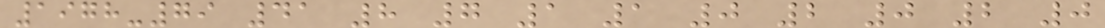1978-79 41 8 7 1 1 0 2 0 2 0
